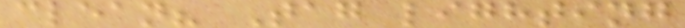clean? Tag lighting
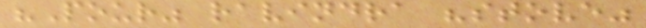"Pour" ravindra "stove"
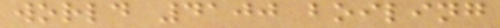world 4100 boiling
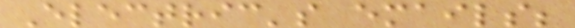Electric's emails;
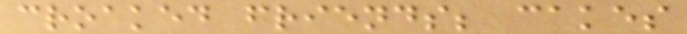croaked friends; cakes
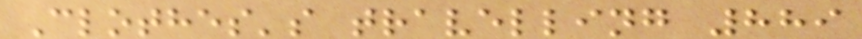Clothes's travelling 889
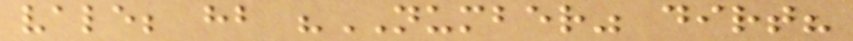vale; hb "NUMBER" dirt?
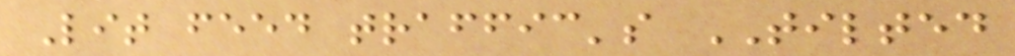Lit feed traffic's TILTED
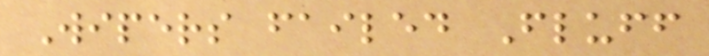Wipers failed Fluff
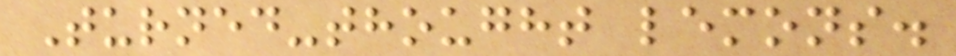Turned-thought lemons.
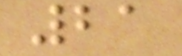21
